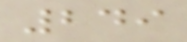249
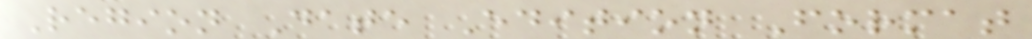Region Date Edition Format
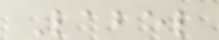Label
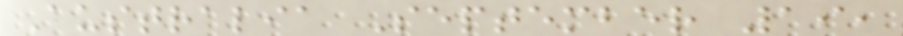Australia September 19,
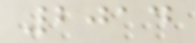2014
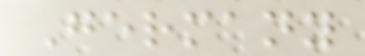Germany
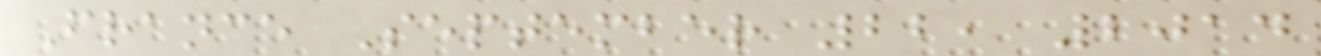France September 22, 2014
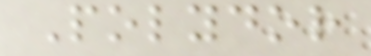Polydor
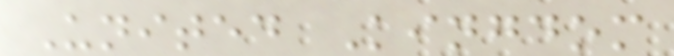United Kingdom
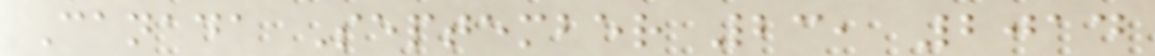Canada September 23, 2014
